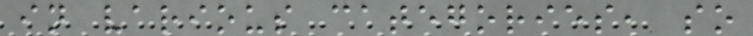in various categories, so
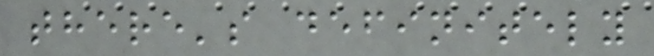there's definitely
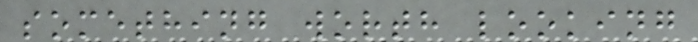something worth looking
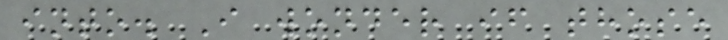into. I wonder if those
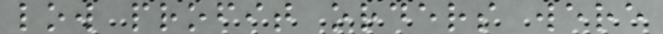low profit orders were
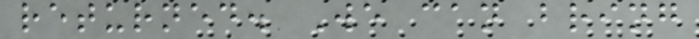returned. We can bring
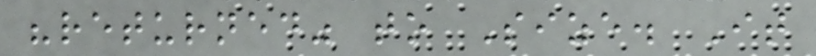"returned" to Size. It
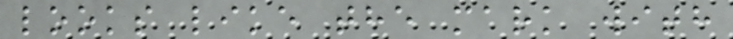looks like the mark with
